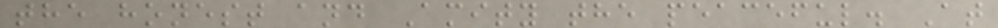the honest and Amity the peaceful. At
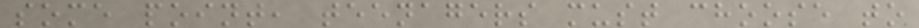some point, teenagers must choose to
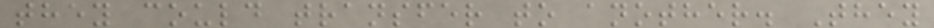they could transfer to another. They
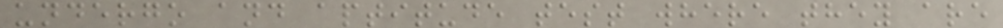undergo and aptitude test where they are
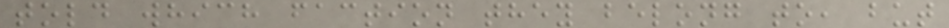told which faction they belong to, but
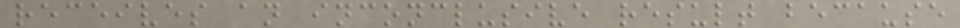receives an inconclusive result because
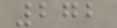272
